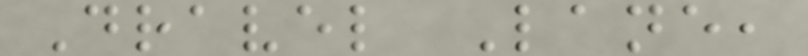Dravel Lane,
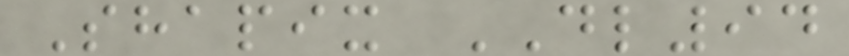Shapix DL94
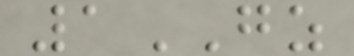1GZ
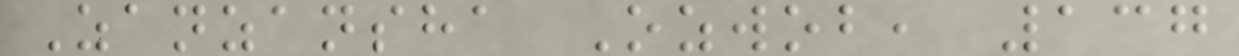Zanzansha Ozwob, 137
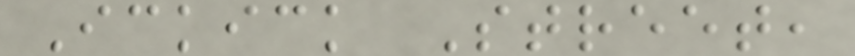Ickick Street,
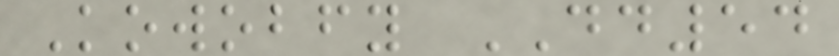Kowobfy DD54
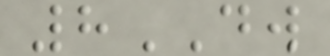8DW
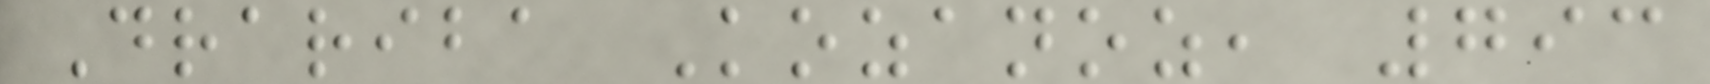Drariba Kozanoz, 793
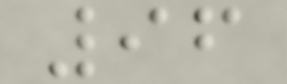96
